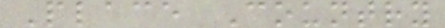Place Country
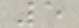5
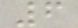6
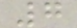7
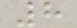8
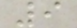9
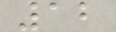12
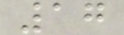17
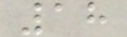18
